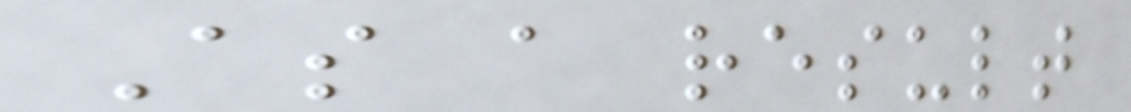As a result
